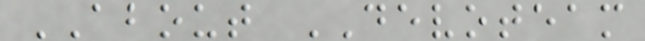ABOUT DEVOTEAM
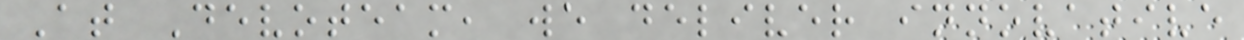At Devoteam, we deliver innovative
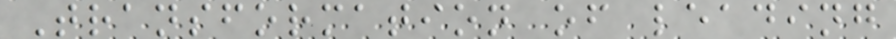Transformation of leading
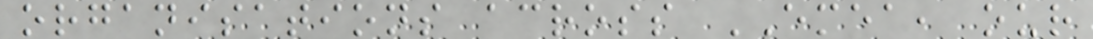organisations across EMEA, our
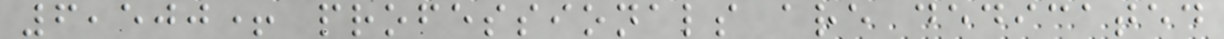6,500+ professionals are dedicated
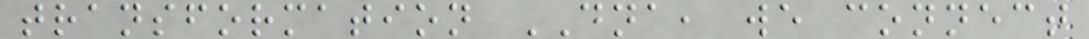transformation DNA, we connect
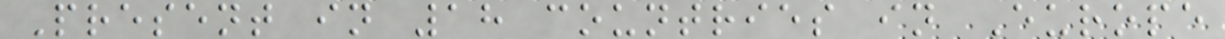Present in 18 countries in Europe
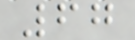67
